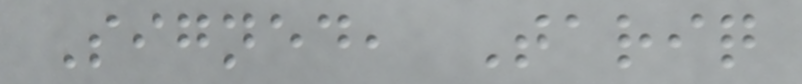Signed, Tariq
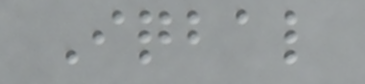Iqbal
